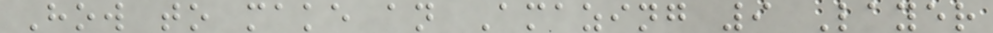How to make an Amazing 9 Layer
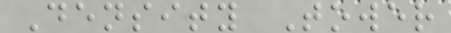Density Tower
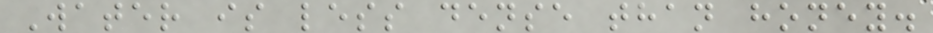Water is less dense than honey.
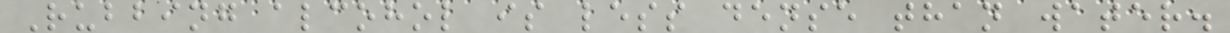Rubbing alcohol is less dense than water.
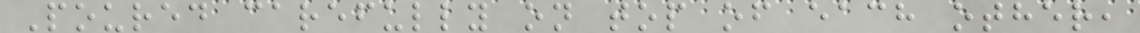Poured carefully on top of each other,
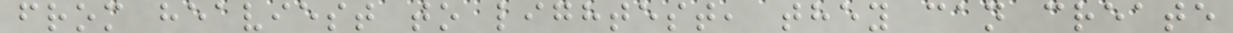from heaviest to lightest, they can create
